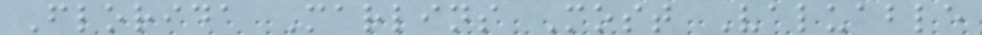Florida Marlins Most Valuable
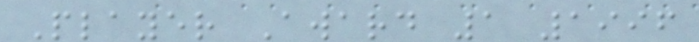Player Award 1 1996
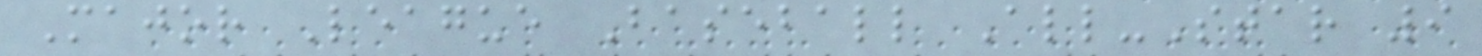Major League Baseball All-Star 9
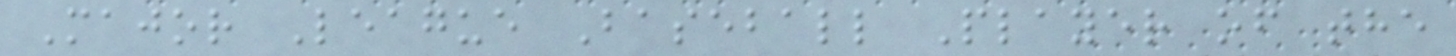Major League Baseball Player of the
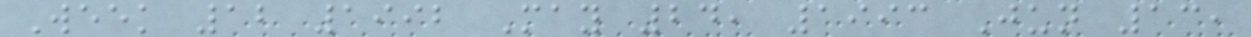Week 12 1992 May 24, 1993 Jun 13,
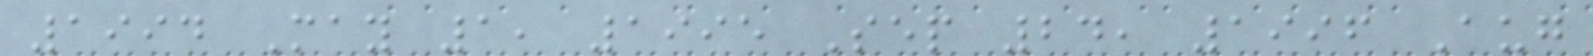1994 May 1, 1995 Sep 24, 1996 Aug
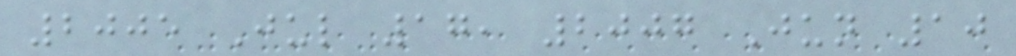2005 Jul 17, 2007 Jun 10
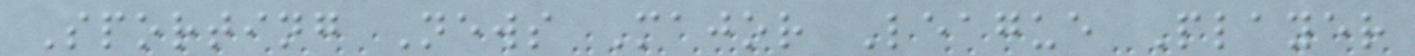Sporting News Major League Player
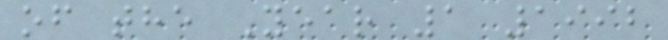of the Year 1 1992
